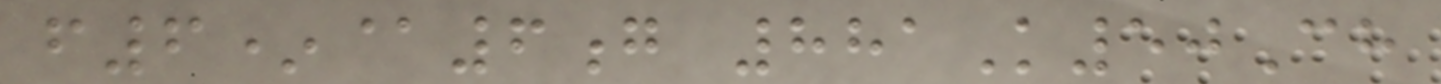f6*@6g 881K50Ch
